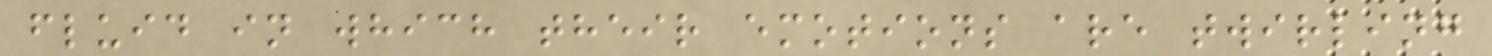fluid in which their emotions are twirling
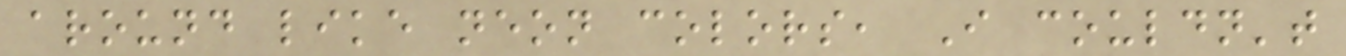around like neon colors, I couldn't
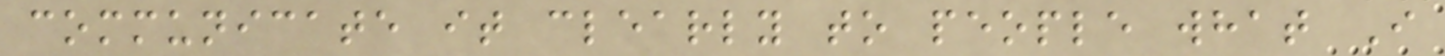communicate it clearly to people what I
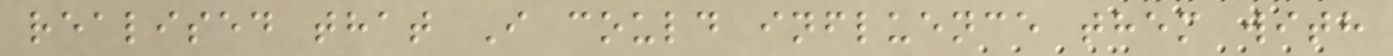realised that I could influence them with
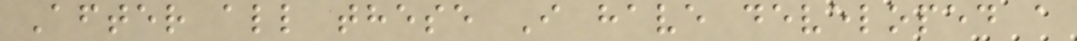After all these I have developed a
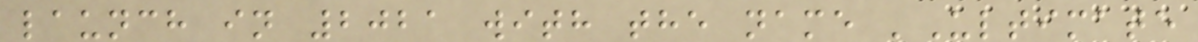launch in 2021 with the name 'Ultimate
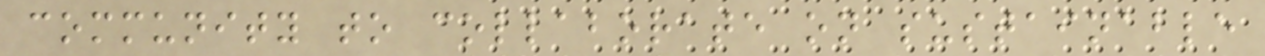community to collaborate on sustainable
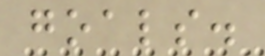goals.
